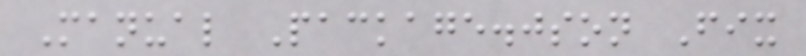Manual Package.json Fix
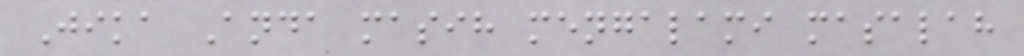Jika Anda masih mengalami masalah
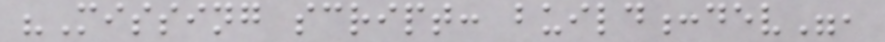"Missing script: build:dev",
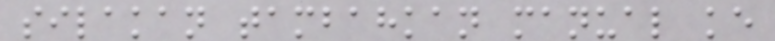silakan tambahkan manual ke
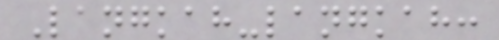Langkah-langkah:
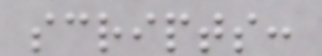scripts:
